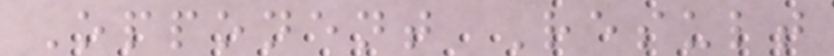Opponent Result
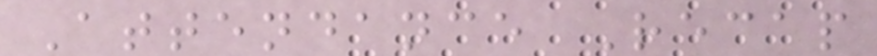Attendance Recap
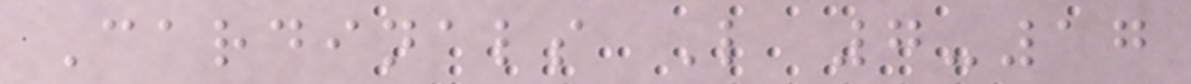Cardinals L 7-17
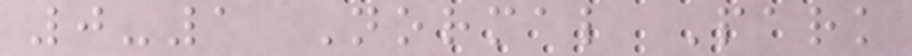0-1 Normal Park
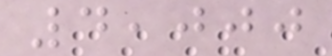4,000
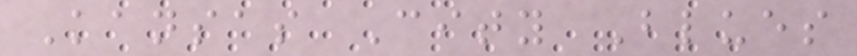Kansas City Blues
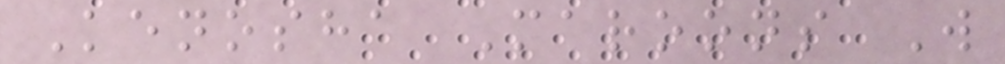Kenosha Maroons W
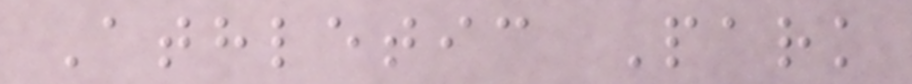Athletic Park
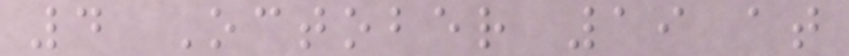4 October 19 at
